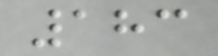183
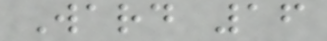Ward 16
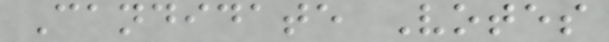Candidate Votes
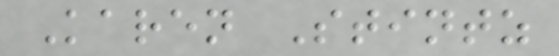Karen Stintz
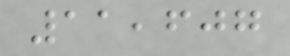11,607
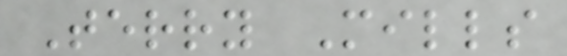Terry Mills
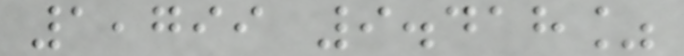1,799 9.418%
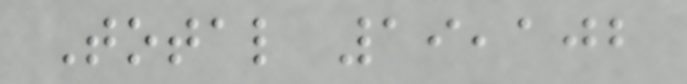Total 19,102
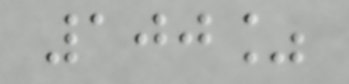100%
